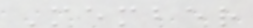Member
